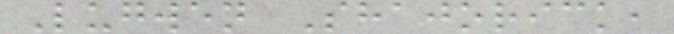Lugwen Shajorick,
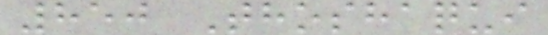850 Thoshaqui
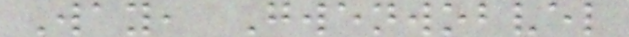Way, Gwenwobvel
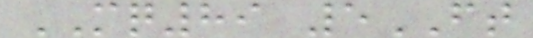MQ89 5FT
